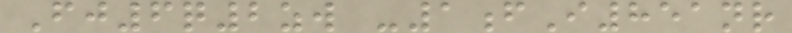Fj6q2zw -1fI851nr
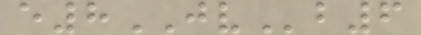e8JVb6
